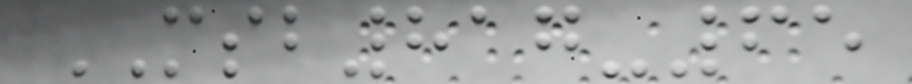MSB817-65
